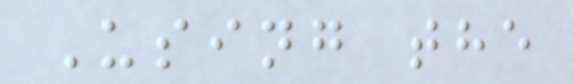Using the
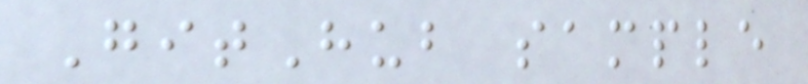GitHub sample
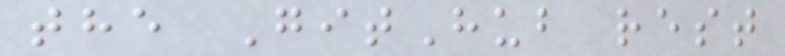the GitHub rest
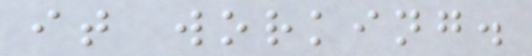it working.
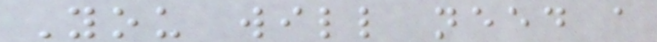You will need a
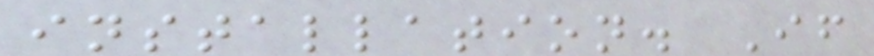installation. If
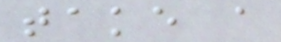take a
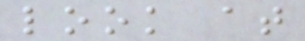look at
